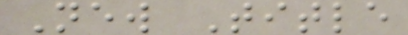New Title
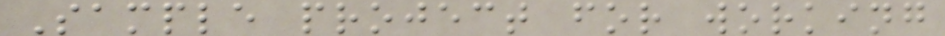Sample project for working
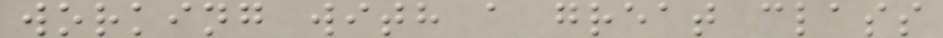working with a great class
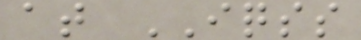at IQSS
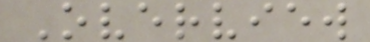Overview
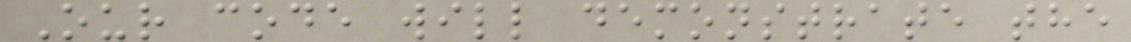Our code will demonstrate the
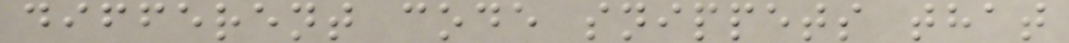different code snippets that
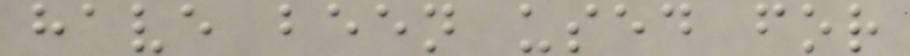have been used for
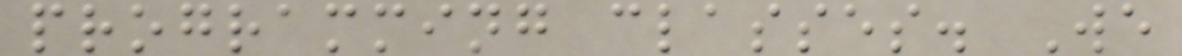programming classes. We
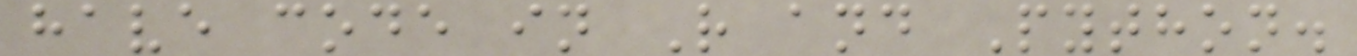have code in R and Python.
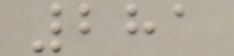281
